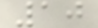10
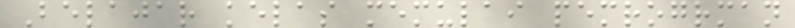Belajar kelas memulai pemrogrman
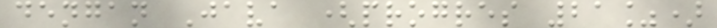dengan Java (progres 21%)
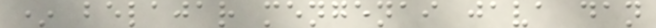* belajar mengenai java dan
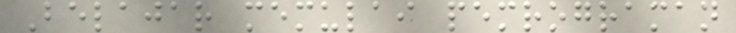Belajar memulai pemrograman
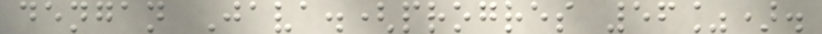dengan Java.(progres 56%).
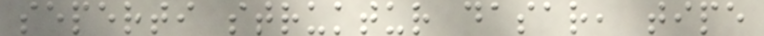seperti struktur dasar, tipe
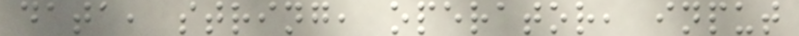data, string, operator, input
